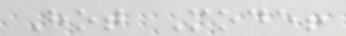Hot Mode!
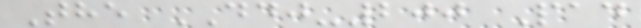The DDJ-200 Pad
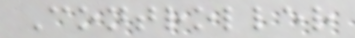Controller
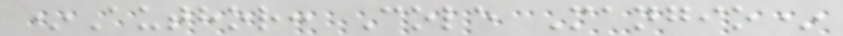*Author: Cole Mangio*
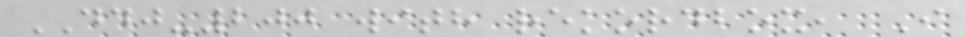DDJ-200 with rekordbox, I
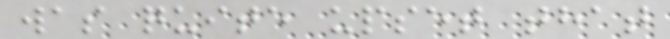was quite upset that
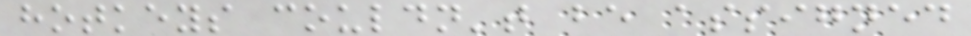hotkeys couldn't be assigned
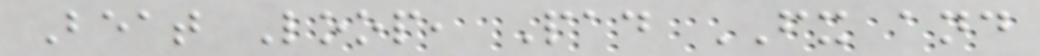Beat Loop, Pad FX and
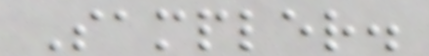Sampler.
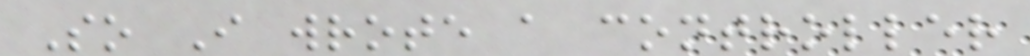So I wrote a controller
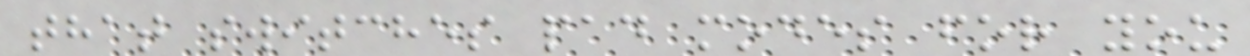that switches pad modes for you
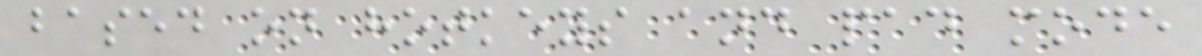based on hotkeys and pad mode
